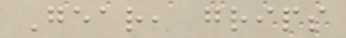Gear, grips
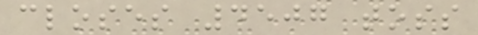closes 4507 toss
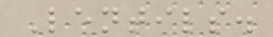Lentils.
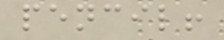pencil!
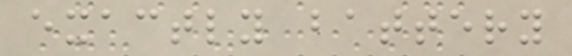exactly battery
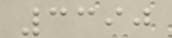3390
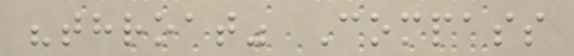"throat" Compass
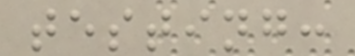testing:
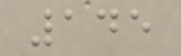145
